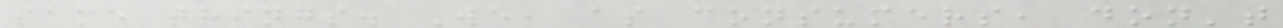same things. We, as consumers, don't
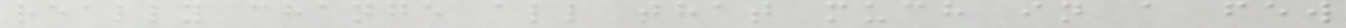really change all that much in a few
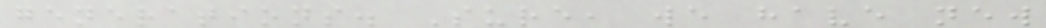generations. Sure, we have new
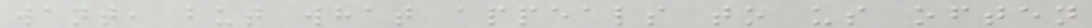want, but what appeals to us often
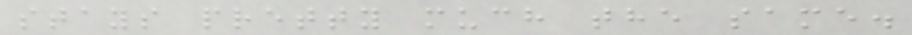stays pretty much the same.
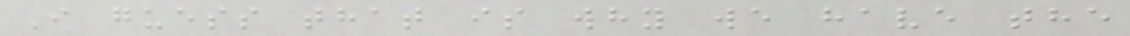I guess that is why we have the
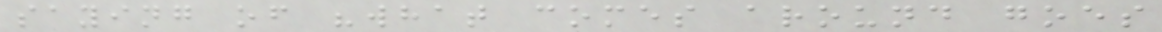saying of "what comes around goes
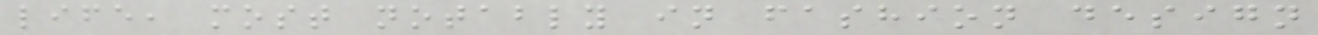life, most notably in fashion design
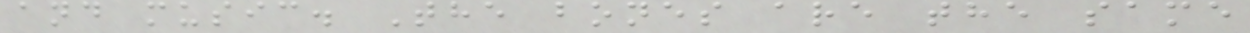and music. The bones are the same
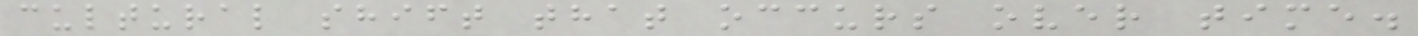cultural shift that occurs over time.
